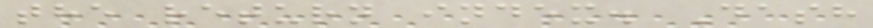the return index. Dash
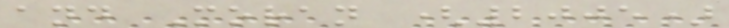and Moran (2005)
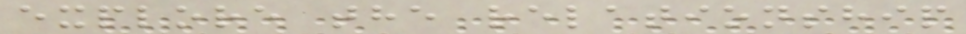explore the relationship
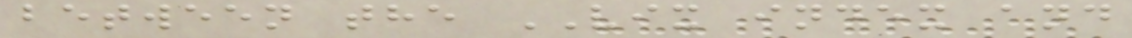between the VIX index and
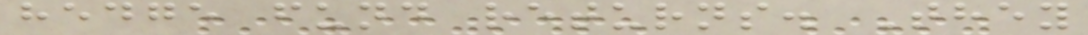hedge fund returns. They
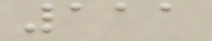111
